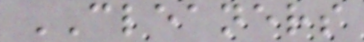CLEANERS
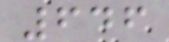646
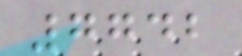7742
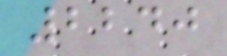2240
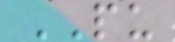PU
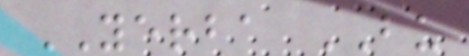YERBA BU
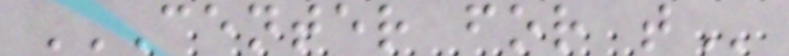CENTER FOR T
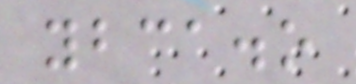ybca.o
